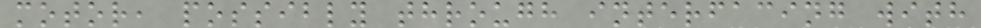motor, possibly through interfacing with
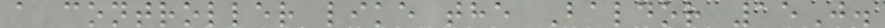a controller like the Baldor 15J.
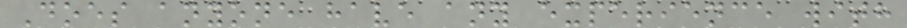Does anyone have any experience with
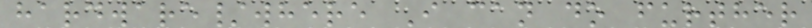hardware/where I can do further
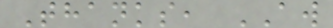Thanks, AW
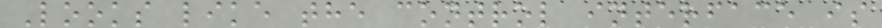Looks like the control interface is
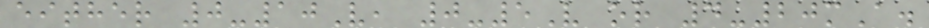either 0-10V, 0-5V or 4-20mA.
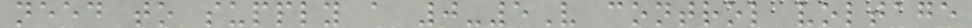need to supply a 0-5V control voltage
